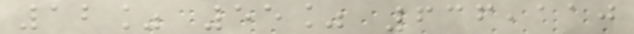12% 55% 636,110
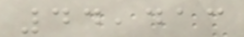44,413
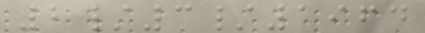2/3/1964
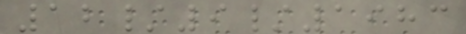12/9/1983
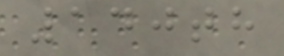140th
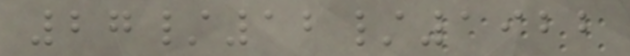27/12/1922
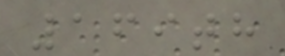169th
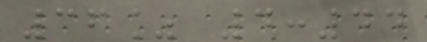36% 4:44
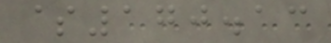$170.13
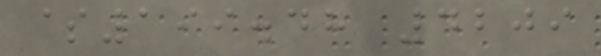$199.48 4209
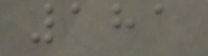181
